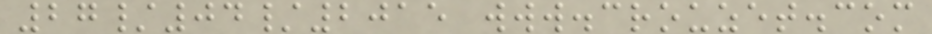27/04/2015 www.crouzet.com
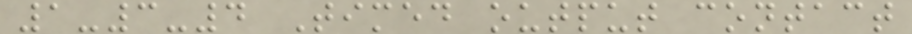1-3-4 Timed output contact
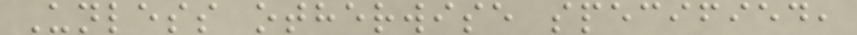Unless otherwise specified,
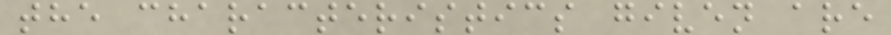the characteristics given are
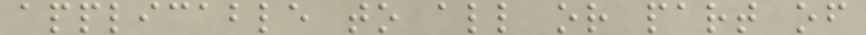applicable to all or part of
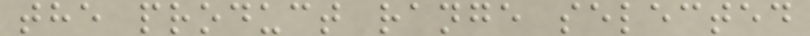the product range selected
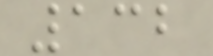132
